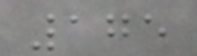175
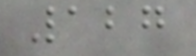127
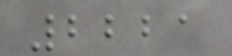2221
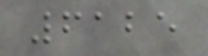6125
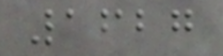1627
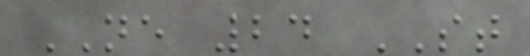NE 24 ST
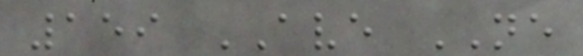159 AVE NE
